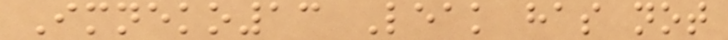Imneko13 Leak has not
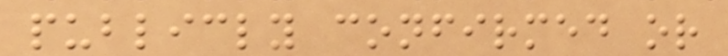publicly confirmed or
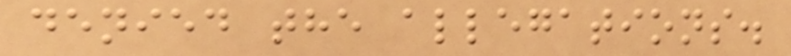denied the allegations.
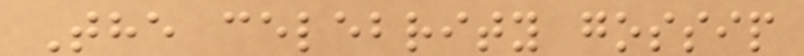The celebrity gossip
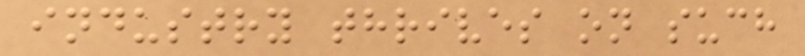industry thrives on such
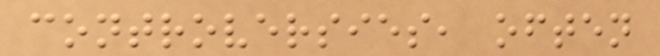controversies, often
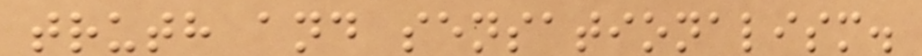truth and sensationalism.
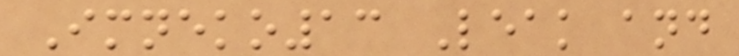Imneko13 Leak and
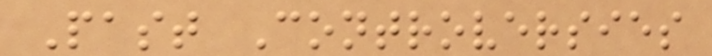Past Controversies
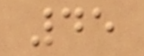45
